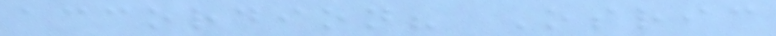accordion? Osric
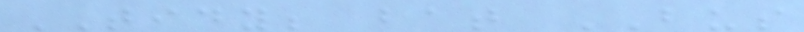TIDY; bat BUS
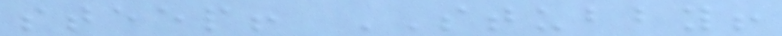steep! STUBBY!
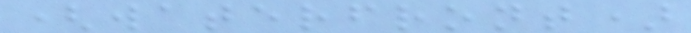(waterfront)
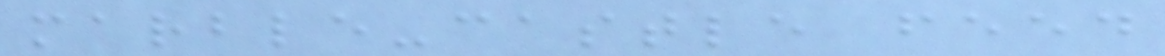marble-castle feed
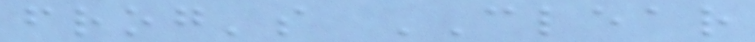frog's CLEAR
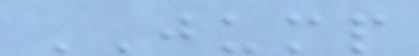JUMP
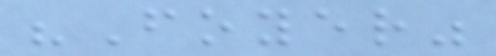"Foyer"
